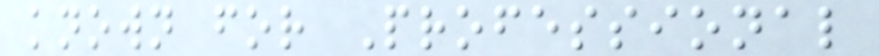known for Professional
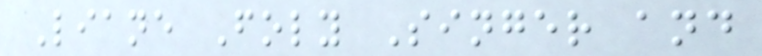Liane Foly Singer and
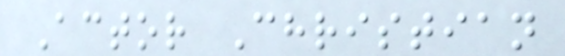Actor Christian
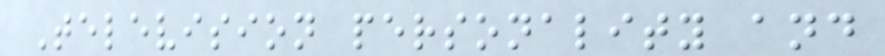Television personality and
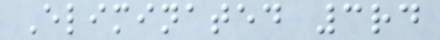Eliminated 3rd
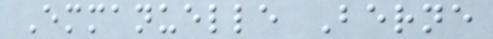Emmanuelle Berne
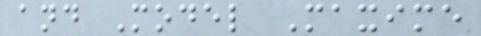and Model Maxime
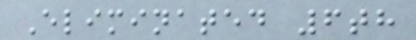Eliminated 6th
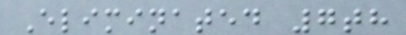Eliminated 7th
